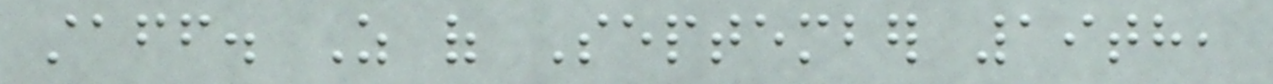staff. As of September 19th,
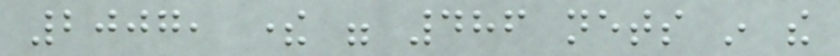2007, there were 486 nets in the
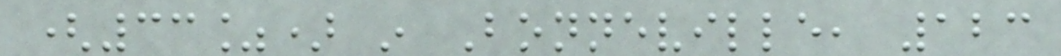(33%) in Bonneville, 123
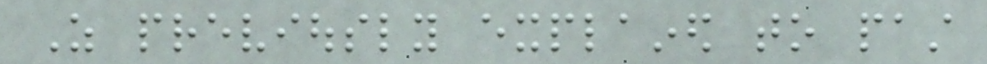As previously explained to past
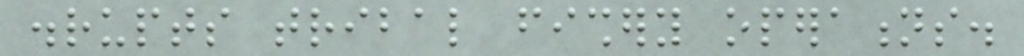disrupts tribal fishery operations.
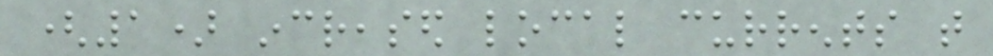(1) increased local currents that
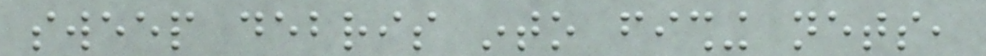sweep debris into fishing nets,
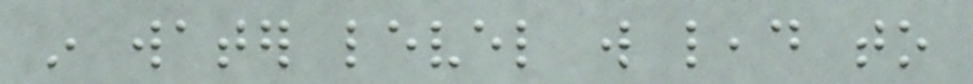in water level will lead to
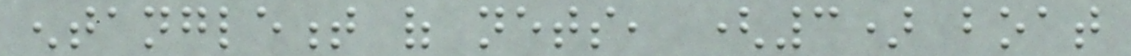entanglement of nets, (3) boat
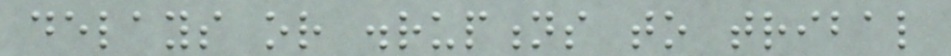delays or disruptions to tribal
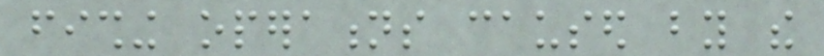fishing operations caused by the
